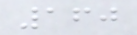160
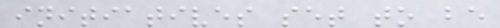initiatives set to be
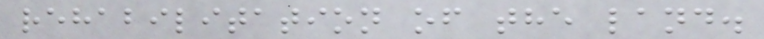rehabilitation of the land.
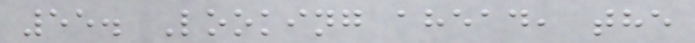55. Looking ahead, the
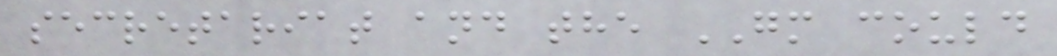secretariat and the GM could
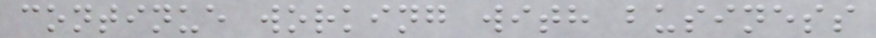continue working with business
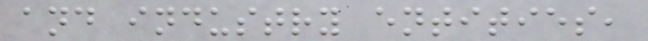and industry entities,
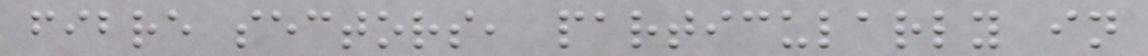fibre sectors, particularly in
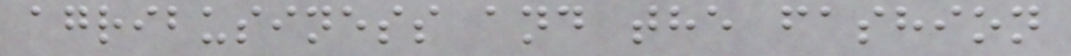agribusiness and the fashion
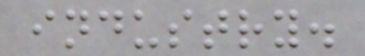industry.
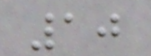10
